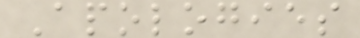Apologies
